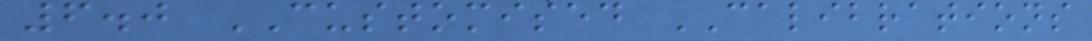6.0 CUSTOMISED CALIBRATIONS
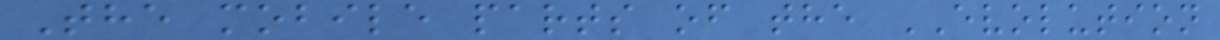The mobile parts of the EVOLUTION
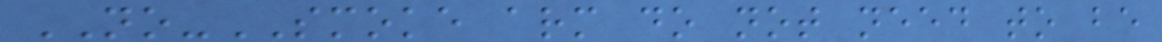NO-SMOKE arm do not need to be
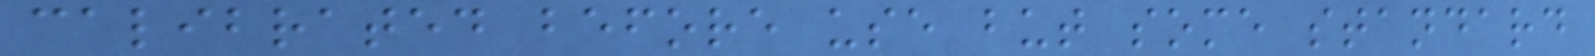calibrated before use but some standard
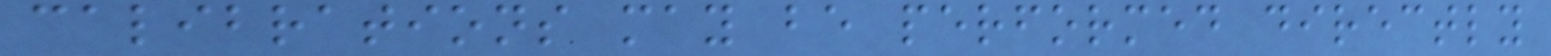calibrations may be performed directly
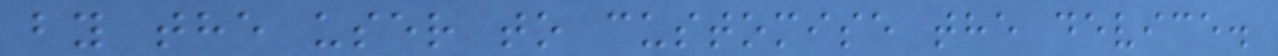by the user to customise the device.
